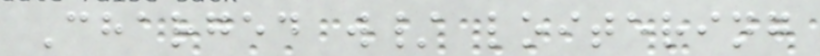Charged w/ loitering
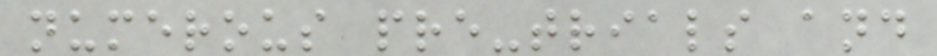numerous pre-trials and
